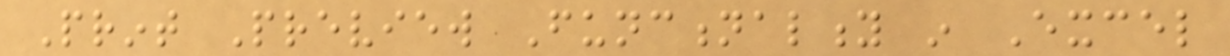Print Preview Functionality in Excel
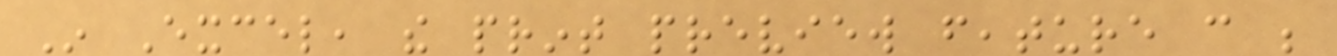In Excel, the print preview feature can be
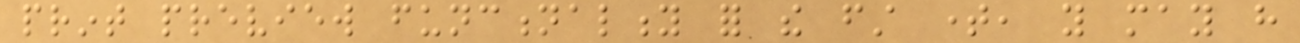print preview functionality for the first time, you may have
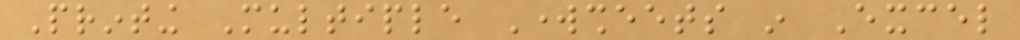Printing Multiple Worksheets in Excel
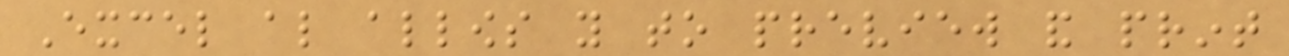Excel also allows you to preview and print
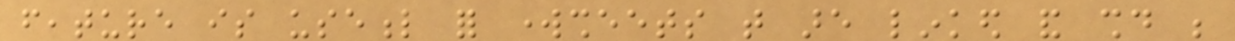feature is useful for worksheets that are linked and should be
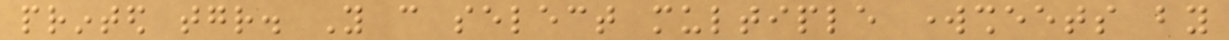printed together. You can select multiple worksheets by
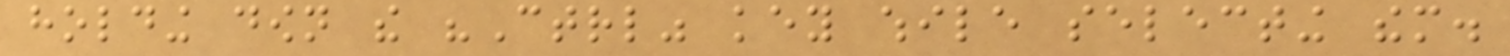holding down the "Ctrl" key while selecting them.
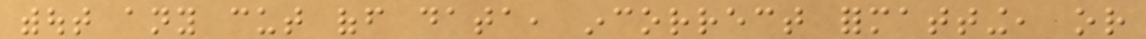without any cut off data, incorrect formatting, or
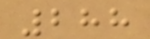288
